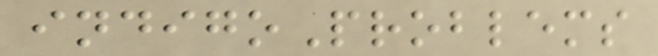indigoProblems
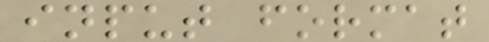input format
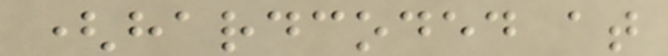(hardcoded at
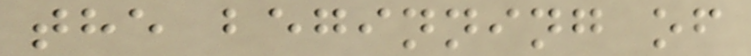the beginning of
